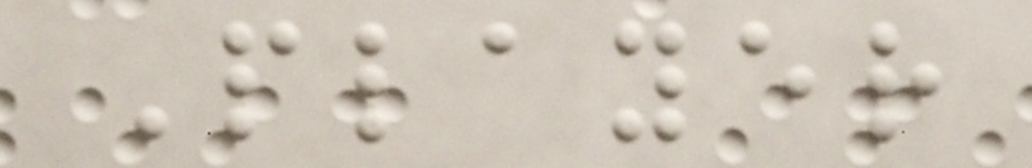Player
